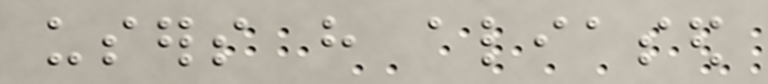users have aliased
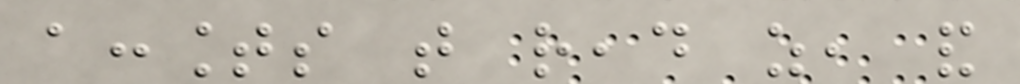accounts that read as, and
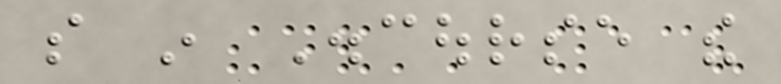so in Discourse the
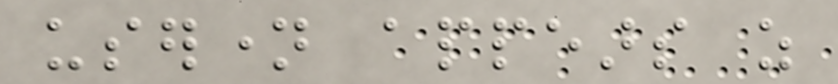username appears as
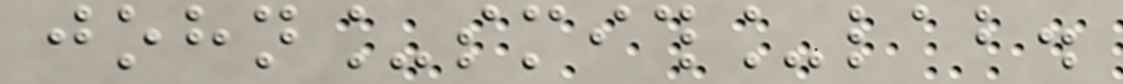john_smith_lab.
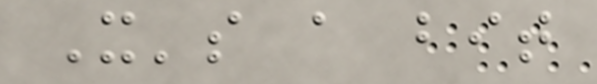It's a bit
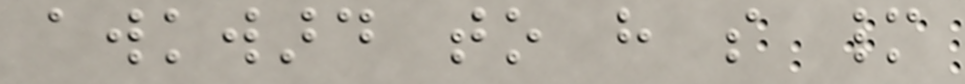awkward to have so many
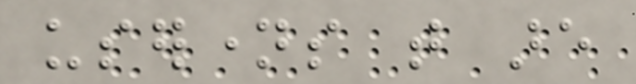usernames that are
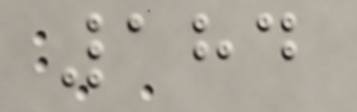184
